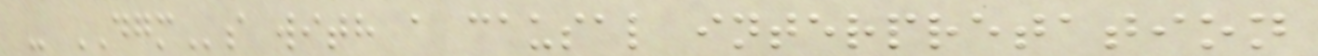- DGMs with a causal interpretation
